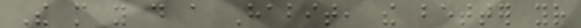The more you do a Habit, the better your
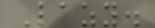Lazy.
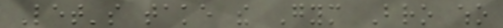Let's take the Gym Bro who
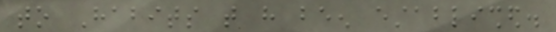to Habits that have been established.
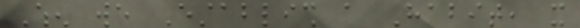When we Establish a Habit, it
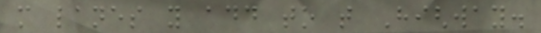more lanes you add to that Highway.
